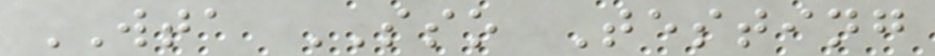WTA SSO Testing
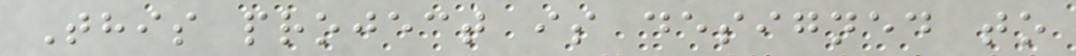This project is designed to
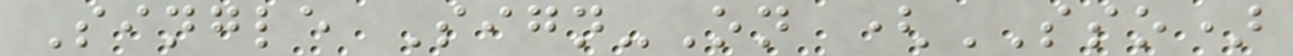Single Sign-On (SSO)
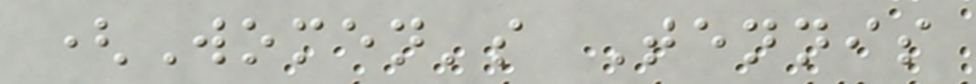(Women's Tennis
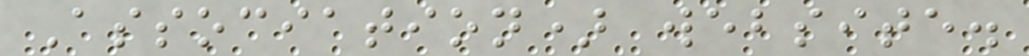Association) website.
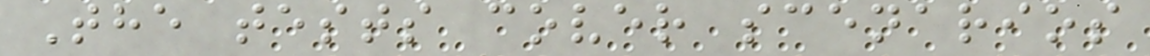The tests cover scenarios
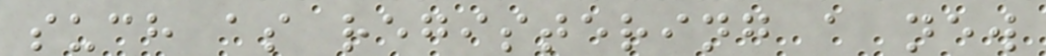such as registering a new
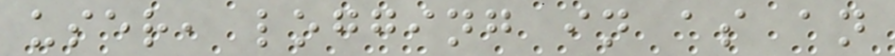user, logging in as an
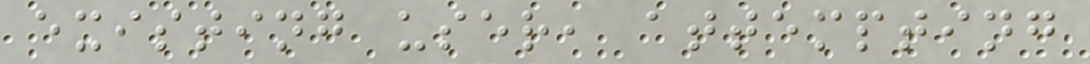existing user, attempting
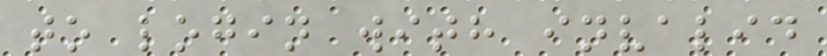to login with invalid
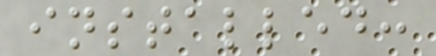installed:
